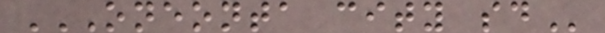ONEONTA CITY SD
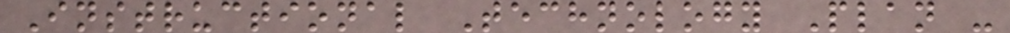Instructional Technology Plan -
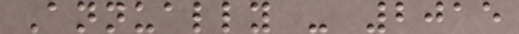Annually - 2015
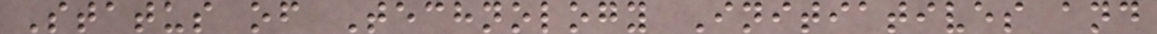Status of Technology Initiatives and
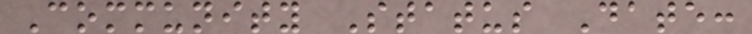Community Status Date:
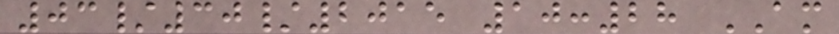03/30/2015 10:28 AM
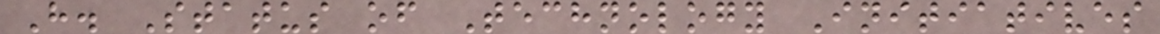H. Status of Technology Initiatives
